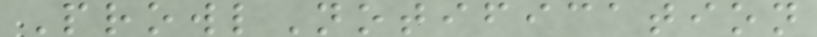ProwlNotification
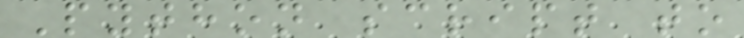Python script to
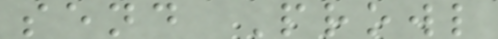send Prowl
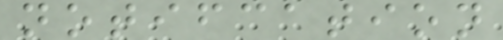notifcation
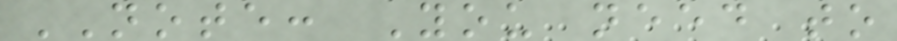NOTE: You need to
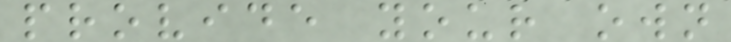provide your own
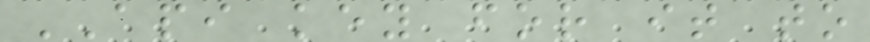API key for it to
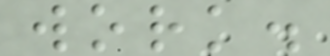work.
